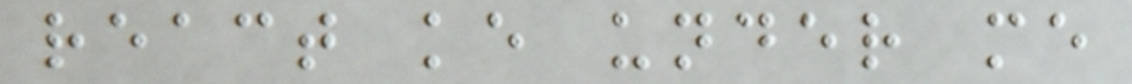react ke under me
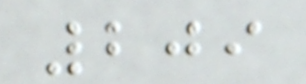209
